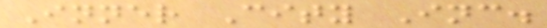Inner City Inc.
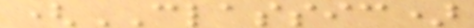(CLASSIC)
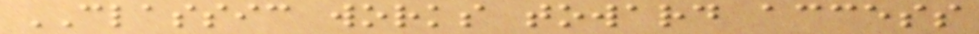CLASSIC works toward access
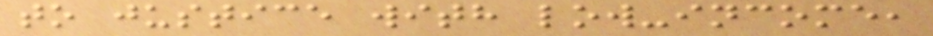to justice with low-income,
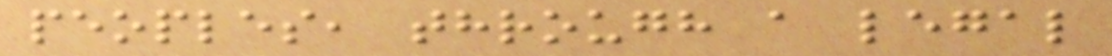peoples, through a legal
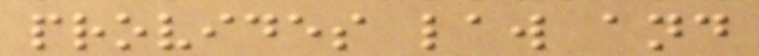provides law and
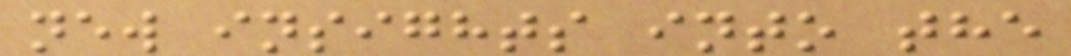new insights into the
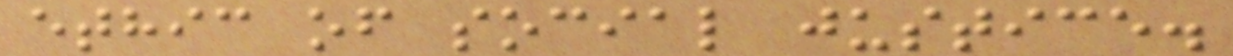ethic of social justice.
